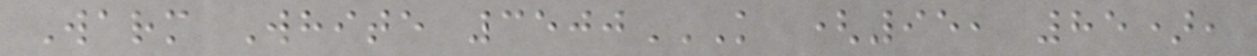Warm White 3500K (95, 85),
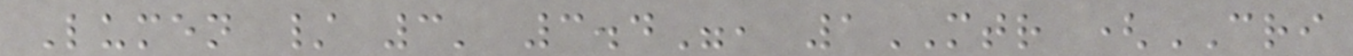Lumen / 3' 3.4", 1MTR (CRI
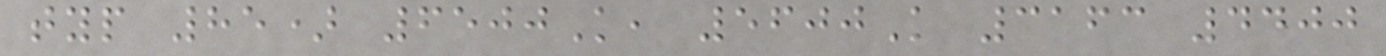typ 85) 6500K, 5600K 3163 4400
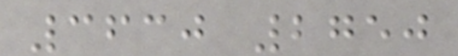3630 2750
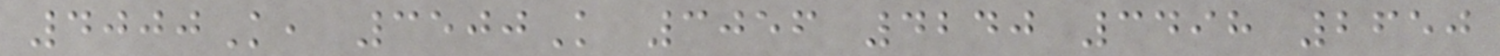4000K, 3500K 3056 4240 3498 2650
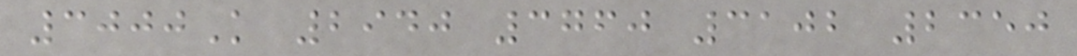3000K 2940 3760 3102 2350
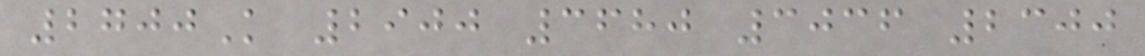2700K 2900 3680 3036 2300
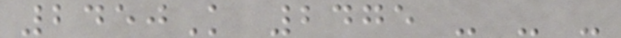2450K 2475 - - -
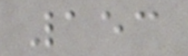153
